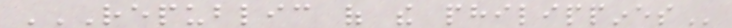REPUBLIC OF THE PHILIPPINES
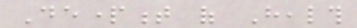Department of Health
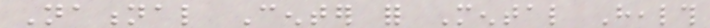National Center for Mental Health
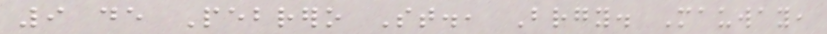9 de Pebrero St., Brgy. Mauway,
